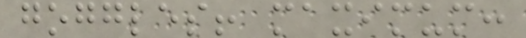goggles! maximum:
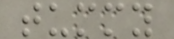tummy
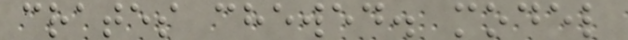crates chewed. model
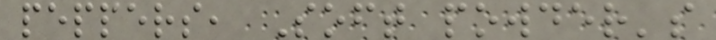peppers, Soft powder's
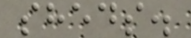sheds.
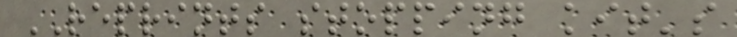REPRINTS stopping kit's
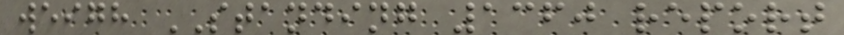weigh STANDING 1360 report
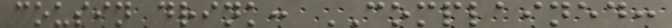cousin drink: COMPLAINED:
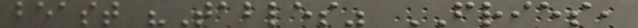beast "Tables" FRIES,
